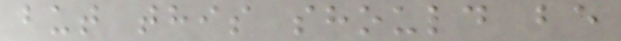but this should be
